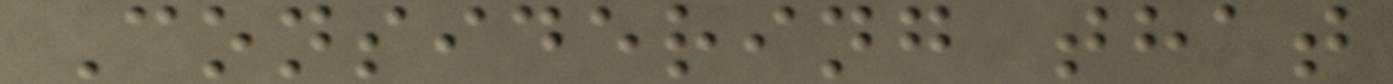Considering that
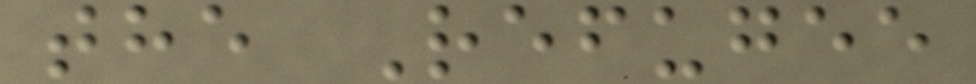the Refugee
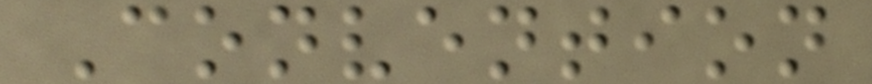Convention
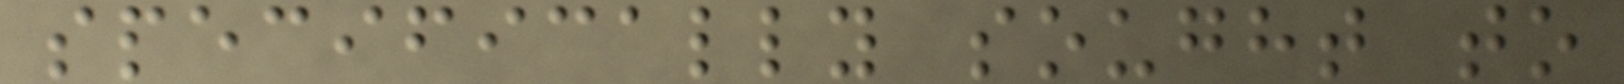specifically sought to
